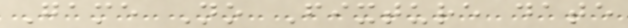Game No Fixture date
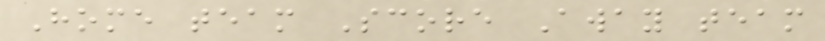Home team Score Away team
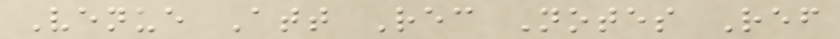Venue Att Rec Notes Ref
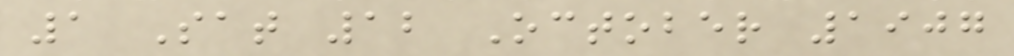1 Sat 12 October 1907
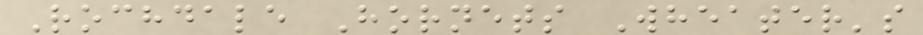Rochdale Hornets Wheater's
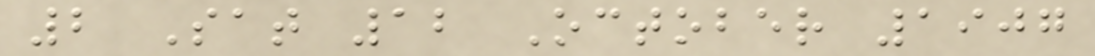2 Sat 12 October 1907
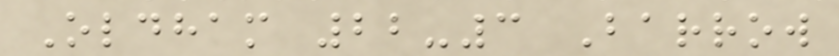Oldham 22-3 Barrow
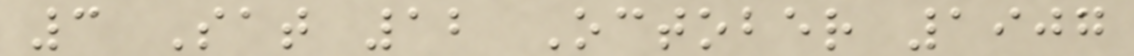3 Sat 12 October 1907
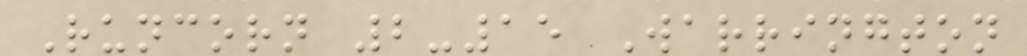Runcorn 2-15 Warrington
